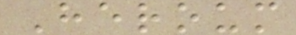Heroum
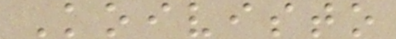Koivisto
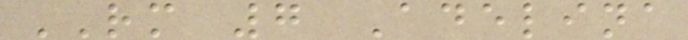RM 7 Adelina
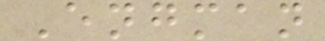Engman
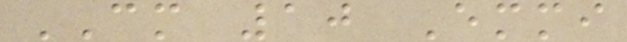CM 10 Emmi
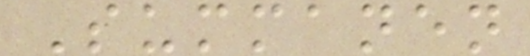Summanen
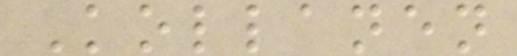Kollanen
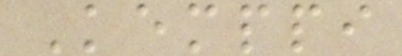Kemppi
